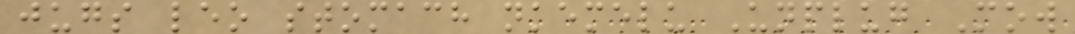jugs leo stomach nkemelu Unplug Mow
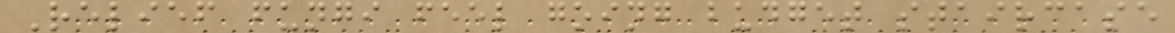Relief fungi feel going budget staircase
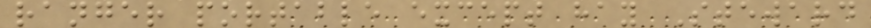ranger portable except hay Steward
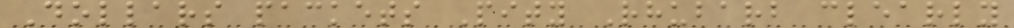Dollars packets Pity Rhubarb clearly
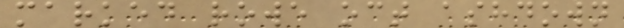marked rowe oct ashdown
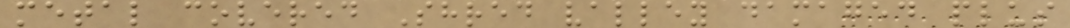metal covered Shred valley damaged plus
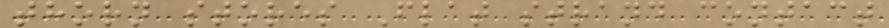thorn stores Flat strand contact
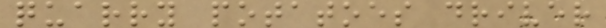quarry potatoes driver
